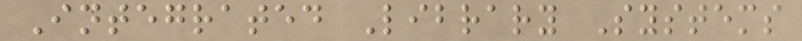Integrated Library Systems
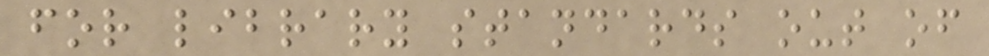for library standards out of
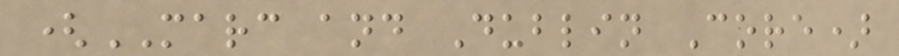(MARC and Dublin Core)
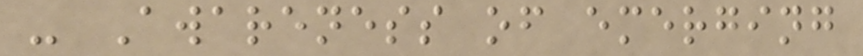- Awareness of emerging
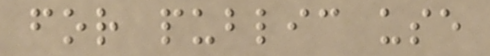for public use
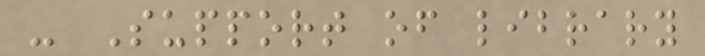- Support of library
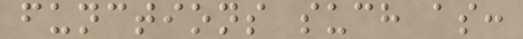functions such as:
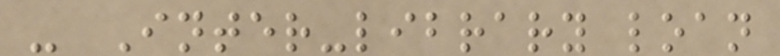- Inter-library loan
